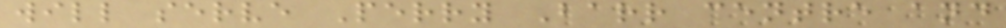will serve Perry Barr centre and
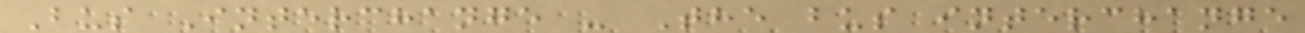Bus Interchange - The bus interchange
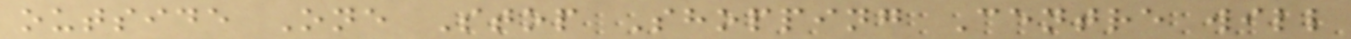outside One Stop Shopping Centre will
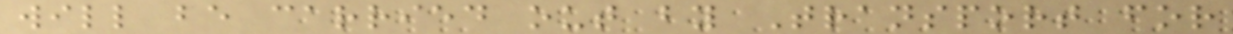will be carried out by Transport for
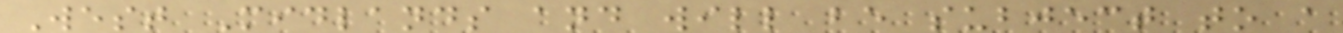West Midlands and will be subject to a
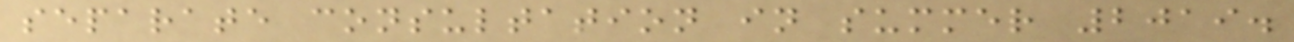separate consultation in summer 2019.
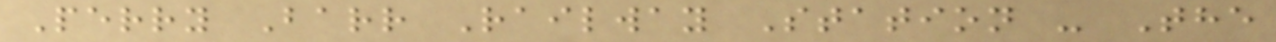Perry Barr Railway Station - The
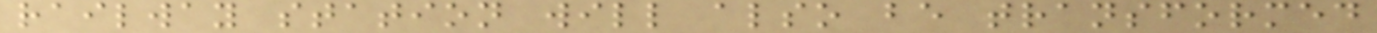railway station will also be transformed
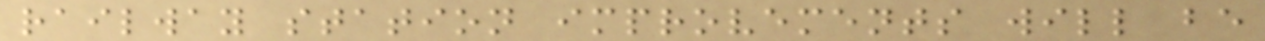railway station improvements will be
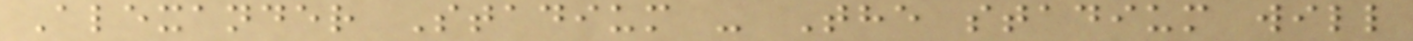Alexander Stadium - The stadium will
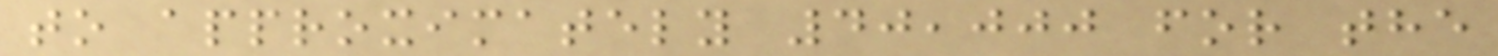to approximately 40,000 for the
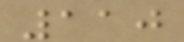110
